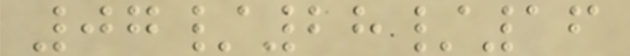07/28/16
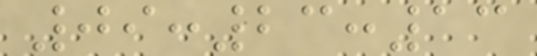09:23:13
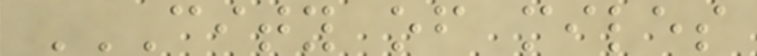CITY OF MILES
